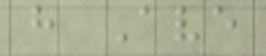h Ave
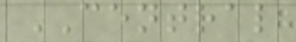CENTRAL
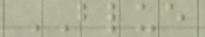BLUE
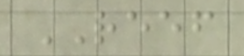REEF
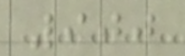900
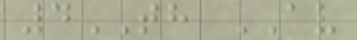4TH AV
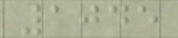1045
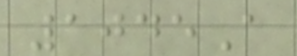1045A
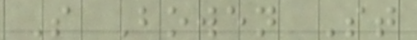S Bowen St
